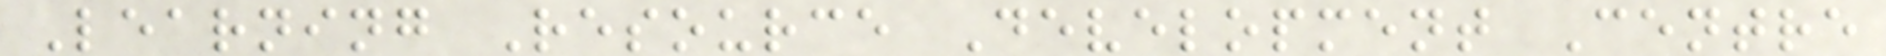Learning Resource Development Centre
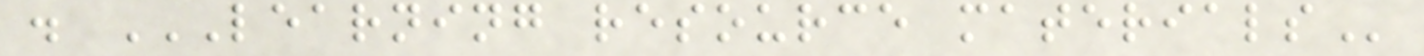. LEARNING RESOURCE MATERIALS
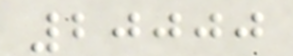20000
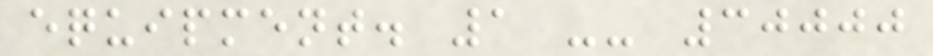equipment. 1 -- 30000
